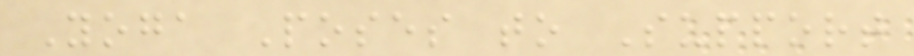Yoga Poses to Support
